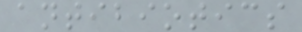antibiotics
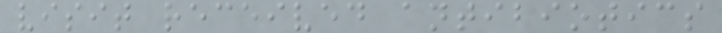visit received antibiotics
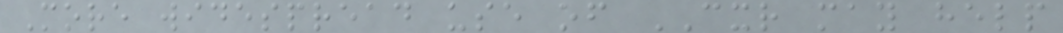More widespread use of CXR may help
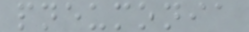pneumonia
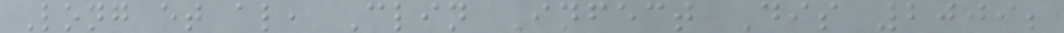Long et al, Clin Infect Dis 2009;
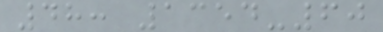48: 1354-60
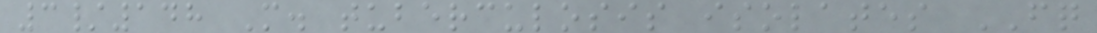3/148 M. tuberculosis isolates FQ
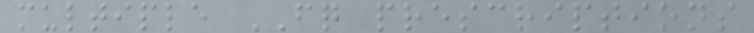multiple FQ prescriptions
